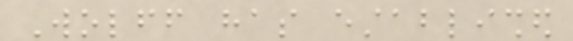Wolff has established
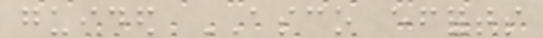guided ASCO efforts
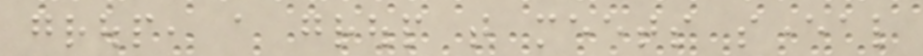group, a group that meets several
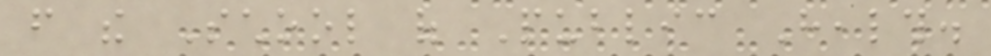from the School of Public Health.
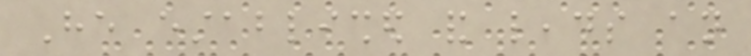He established and leads an
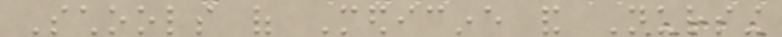Schools of Medicine and Nursing
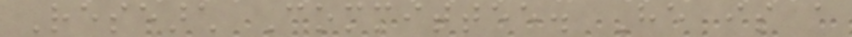Research Committee. He is a
